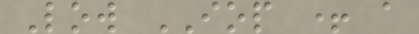Low IOP + a
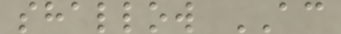shallow AC
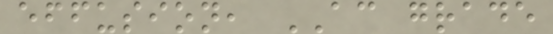effusion, AC grade
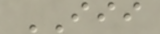III
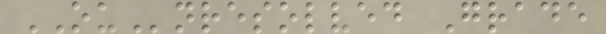OUnresolved Grade
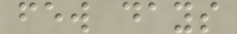few days
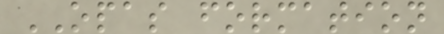OPAS formation
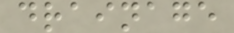drainage
